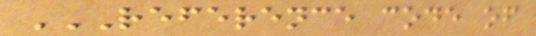REFERENCE CODE OF
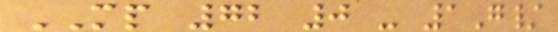MP 72 0 - 1G/
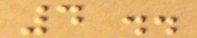4 ..
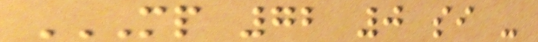MP 72 0 SI -
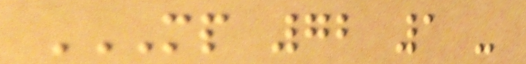MP 72 1 -
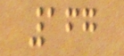167
